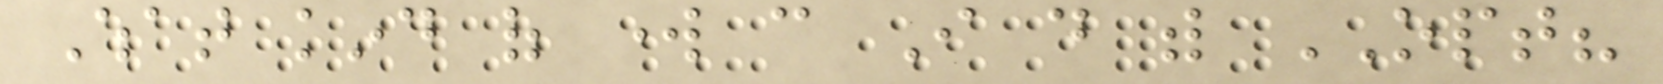What kind of work can I do with OPT?
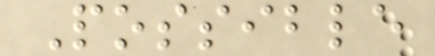Possible
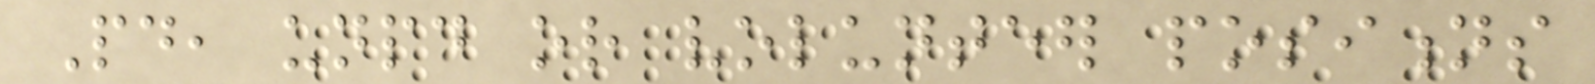Paid, unpaid or volunteer positions
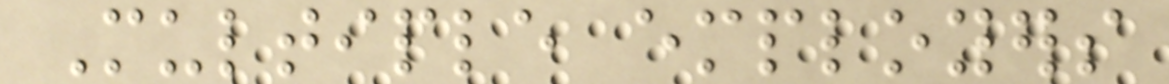Multiple employers
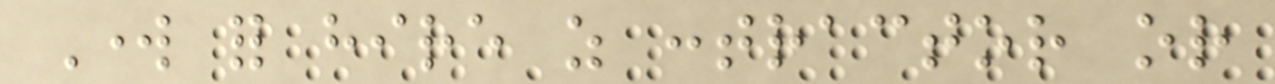Work for hire as contractor or
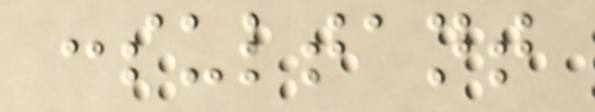consultant
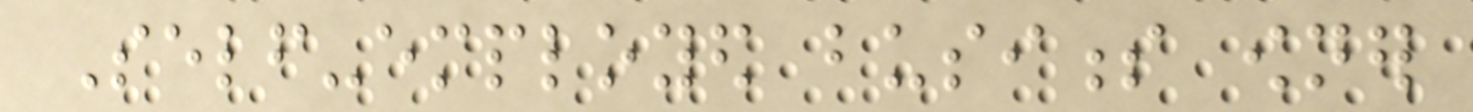Self-employed business owner
